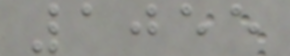1055
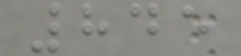845
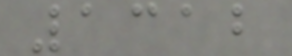1312
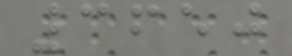3650
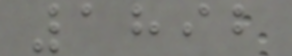1892
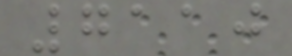7110
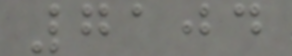7104
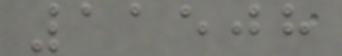11508
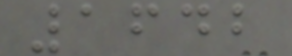1642
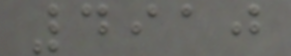4910
